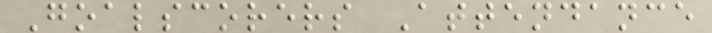Goalscorers Attendance
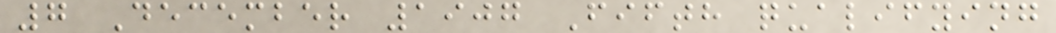7 December 1907 Fifth qualifying
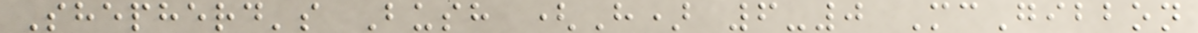Shepherd's Bush (H) 6-0 McGibbon
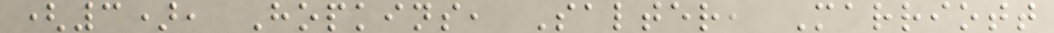(3), Hopkins, Salter, Marriott
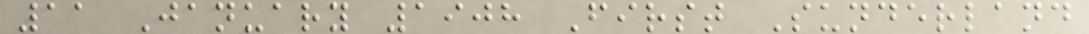11 January 1908 First Sunderland
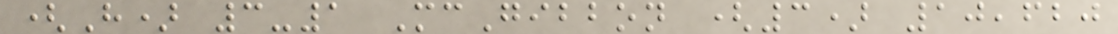(H) 3-1 McGibbon (3) 10,620
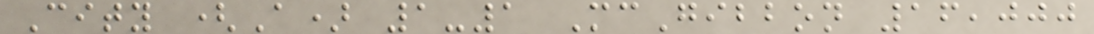City (A) 1-1 McGibbon 16,000
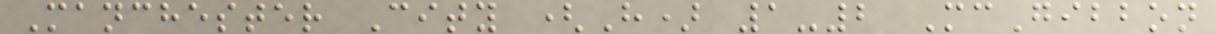Manchester City (H) 1-2 McGibbon
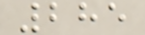285
